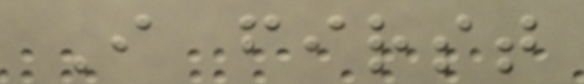I first
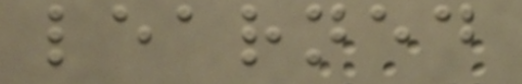learned
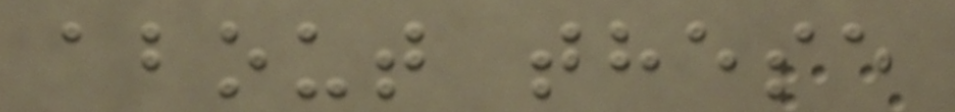about these
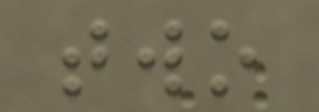two
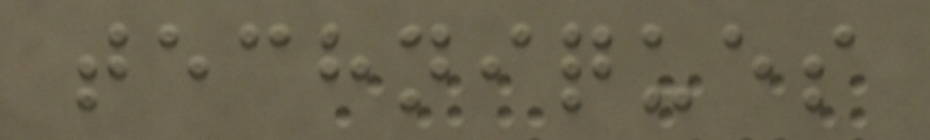techniques
